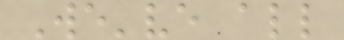We've all
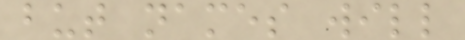but names will
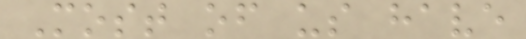Most of us have
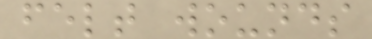felt wounds
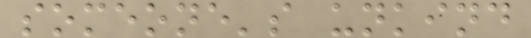someone's unkind
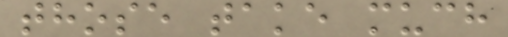those take much
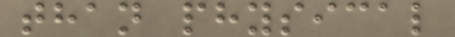than physical
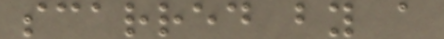scarred by a
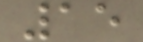15
